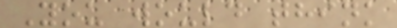You would think
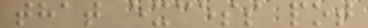that excess pot
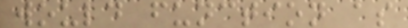would function as
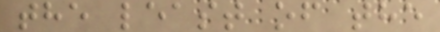the least of the
